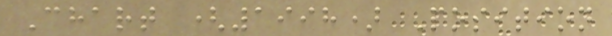Chart (1998) Position
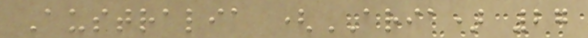Australia (ARIA) 27
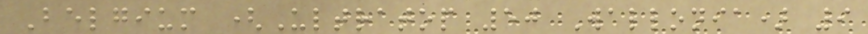Belgium (Ultratop 50 Wallonia) 9
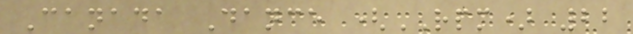Canada Dance (RPM) 22
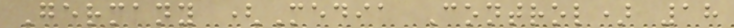Germany (Media Control) 18
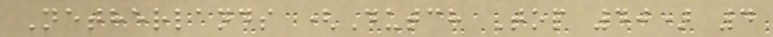Netherlands (Dutch Top 40) 4
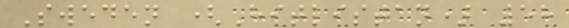Sweden (Hitlistan) 58
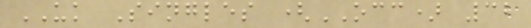UK Singles (OCC) 32
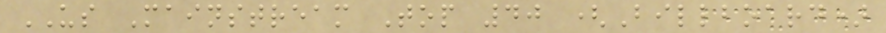US Mainstream Top 40 (Billboard)
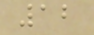12
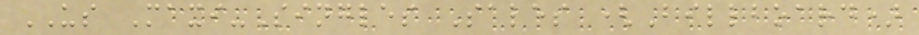US Maxi-Singles Sales (Billboard)
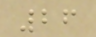26
